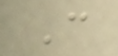C
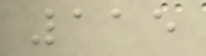115
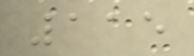115
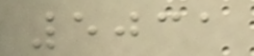5031
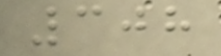308
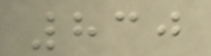830
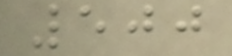500
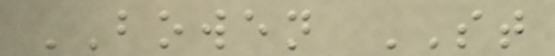BOWEN ST
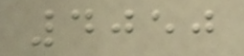4050
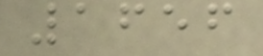1656
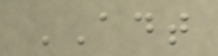ADT
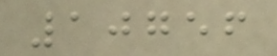10756
